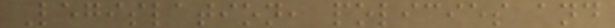Legislation, policies and
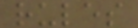rules
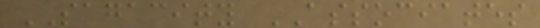SAGACITY ASSOCIATES
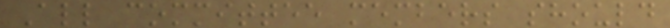All committee members should
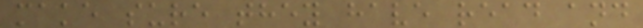make sure they have read and
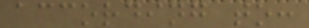according to:
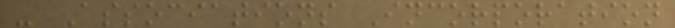- Associations Incorporation
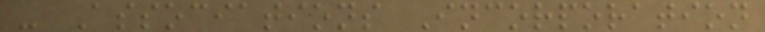- Associations Incorporation
